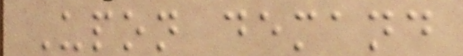Upon demand
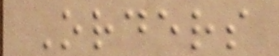Orders
